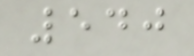540
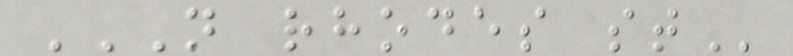N RHODES ST
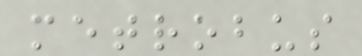metrobus
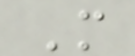M
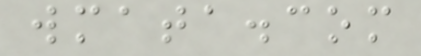wmata.com
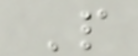P
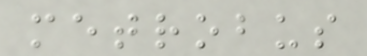metrobus
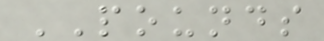POUNDS
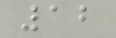12
